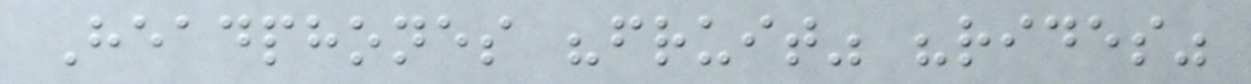Headphones "fruit" "rides"
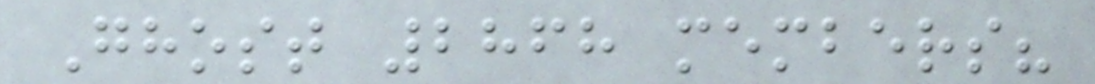Ghost 2868 members?
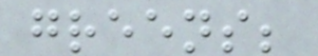greens;
